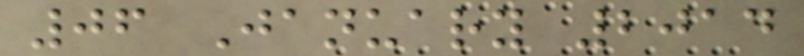06 January 2014
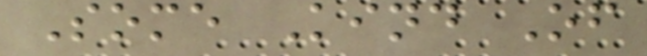Some Kind Of
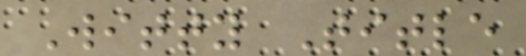Witty Title
